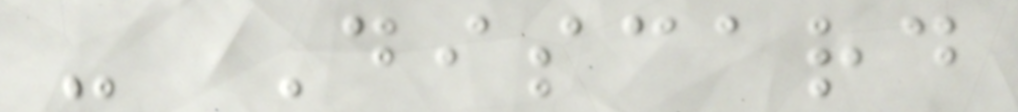- Discard
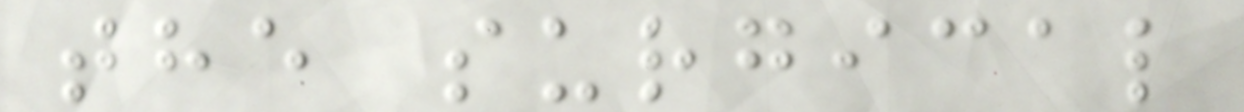the surgical
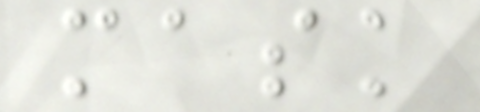mask
